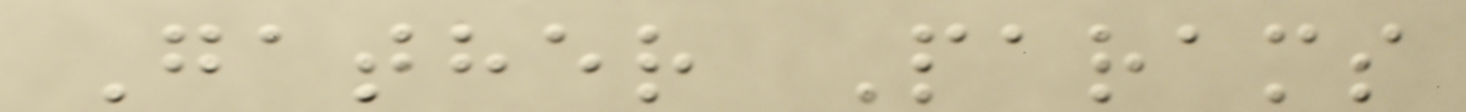Gather Params
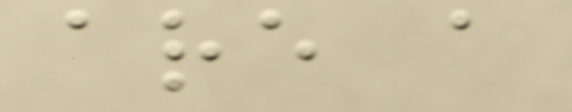are a
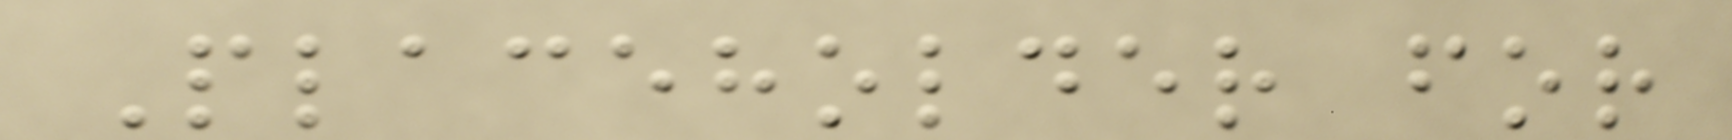Placeholder for
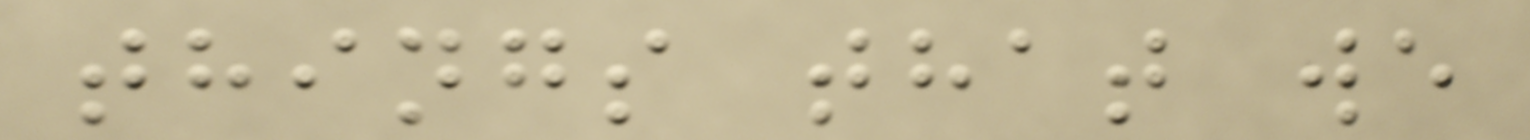things that we
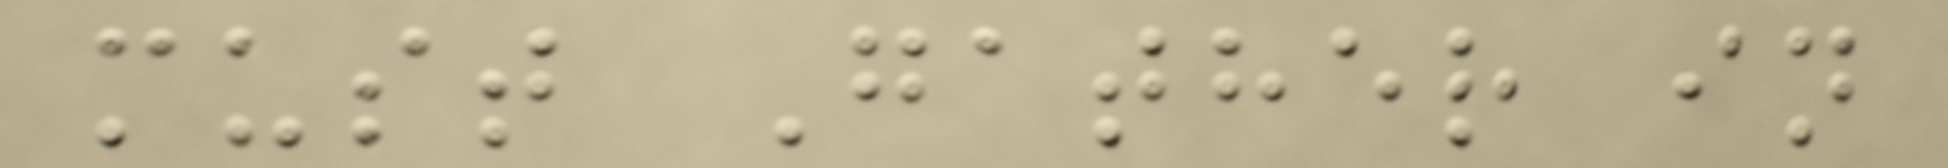must Gather in
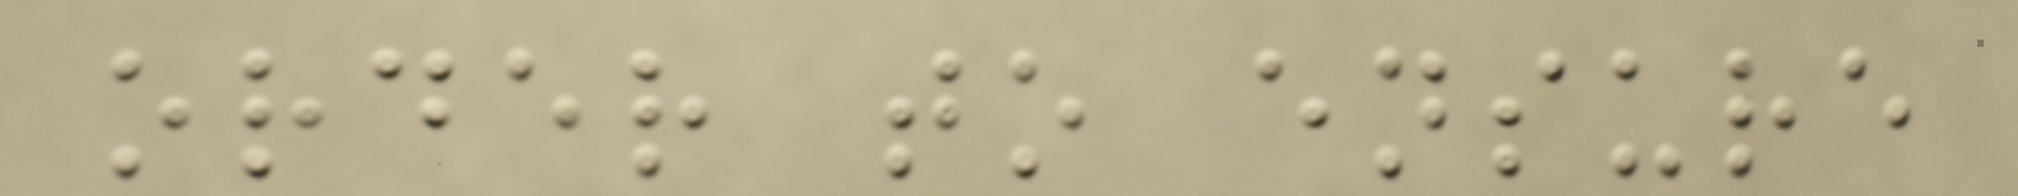order to ensure
